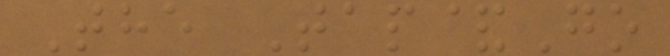The Tap&Go
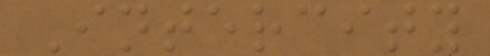Intercity
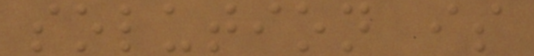solution is
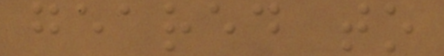geared to
